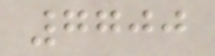7700
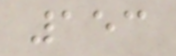153
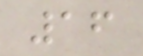16
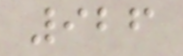926
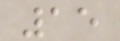15
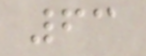63
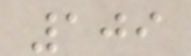109
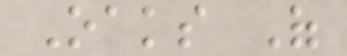Oaks Of
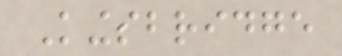Kingsbridge
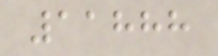11888
